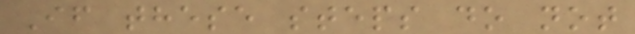If these steps do not
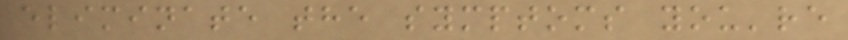eliminate the symptoms you're
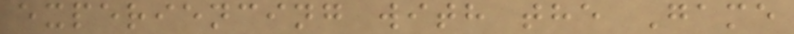experiencing with the Game
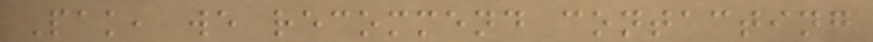Pak, we recommend contacting
